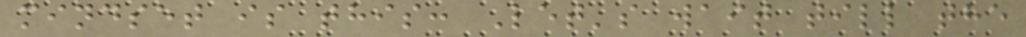mindset is this: Let's wait till the
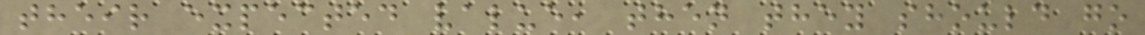their expected value, then they should go
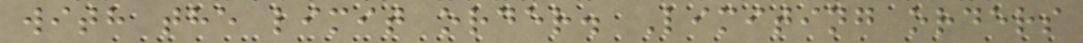with the limit order. Limiting orders
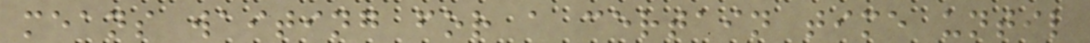means waiting for a certain time until
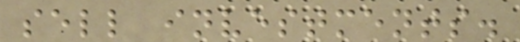sell investments.
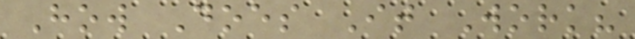How Does It Work?
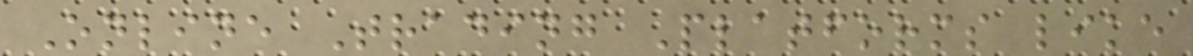Online Trading Platforms like
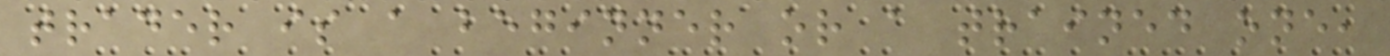trader is a beginner or a trained one,
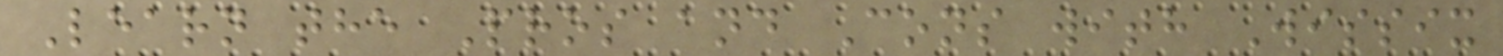Learn the Pros and Cons with Wissix
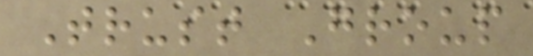Trust Group
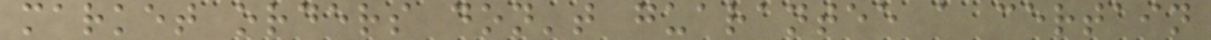market orders don't guarantee a certain
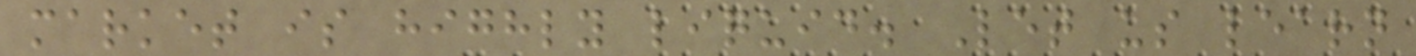market is highly liquid. Let us learn
